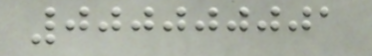000000001
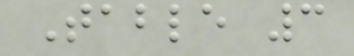Table 3
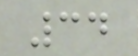34
